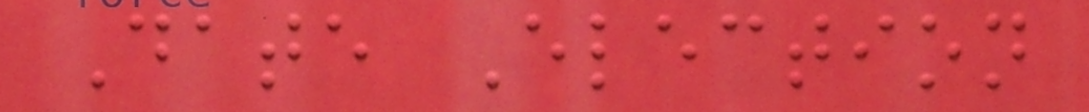Date Election
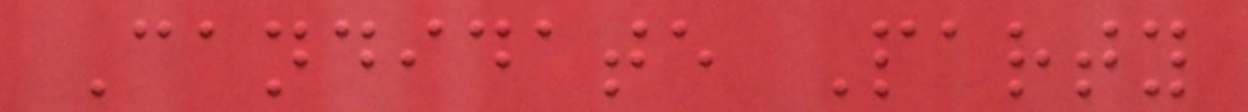Candidate Party
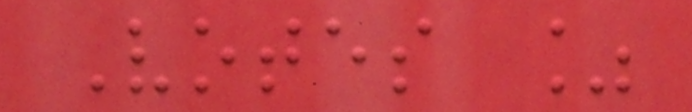Votes %
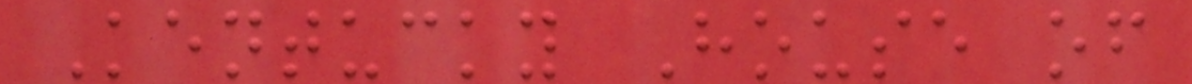Kentucky House of
